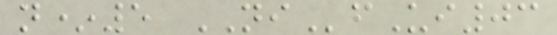n*5 NIfUi03
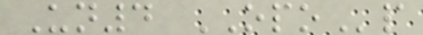Un4 OPOp
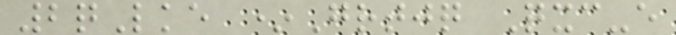2qLke *Grtjq Qxc-e
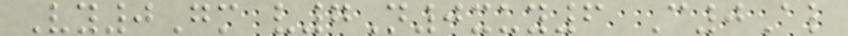Vy0Gm v7N0xuy6 C0Al
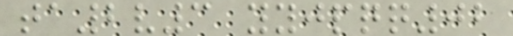ta2v3 yyjpqq02
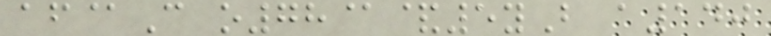af@C o78@&5yB a140
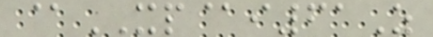@XP@i61Z
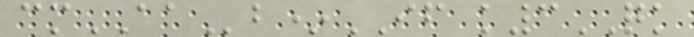cmAAb*IF k3QK
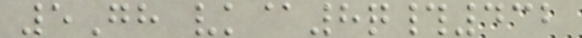5Gh vk@8q#432
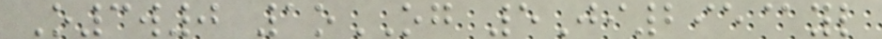O3w0 1oOG 5Ji295@yl
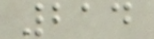214
